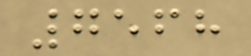7568
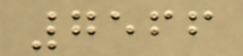7566
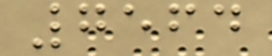7564
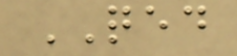QED
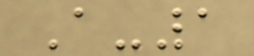A-1
